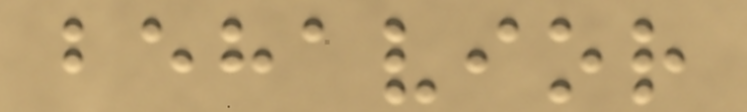behavior
